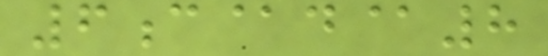6c@d@8
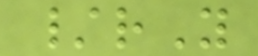/rY
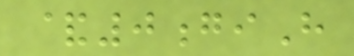&0giH
